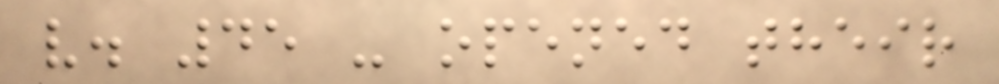v. 45 - opened their
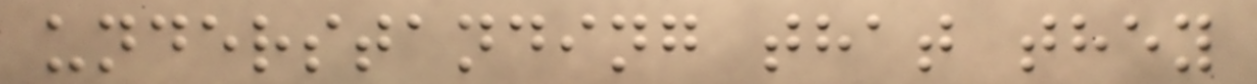understanding that they
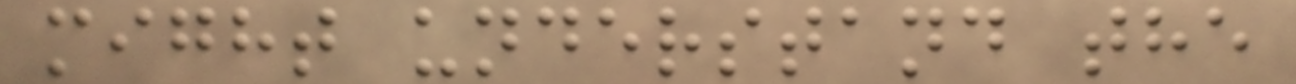might understand the
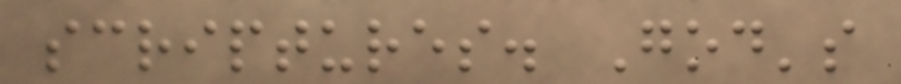scriptures. God's
